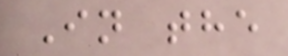In the
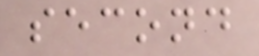second
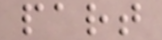part
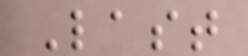Last
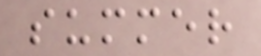summer
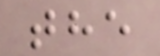the
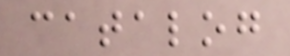catalog
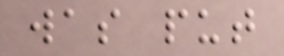was put
